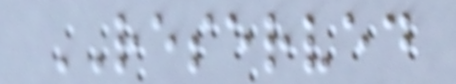RESERVED
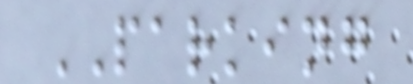PARKING
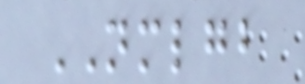NMLGB
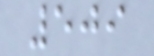509
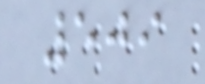509
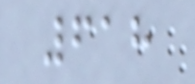618
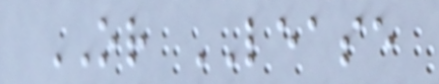OR LEASE
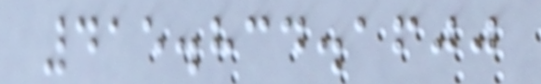415.834.1600
